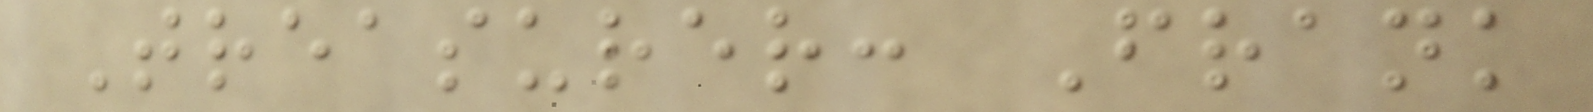Treasurer: Frank
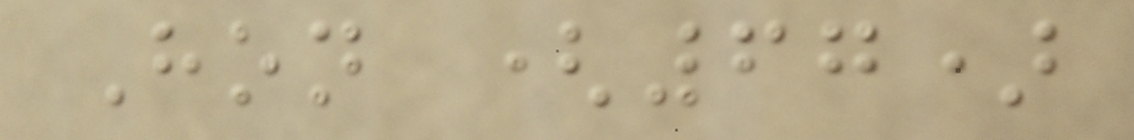Hon (67)
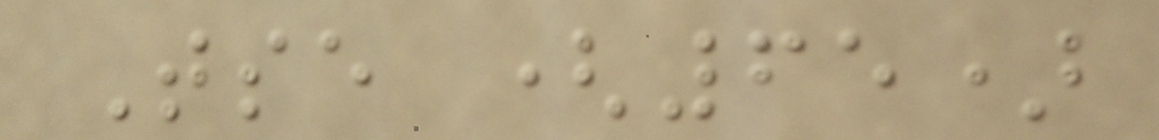Tse (65)
